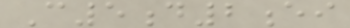C5d2ei
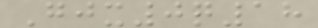Gjx0q18
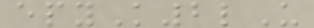epyK2lU
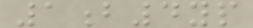1b4yp
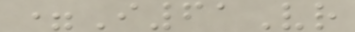=I61Vr
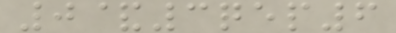0&3qep6
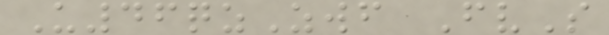U46qzZwf FvS
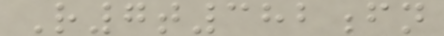R7t382fn
